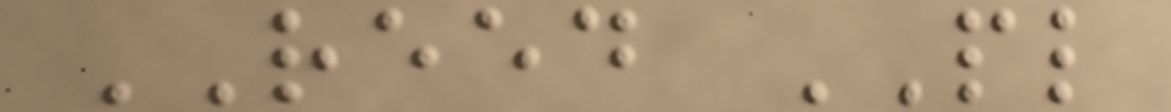REED PL
